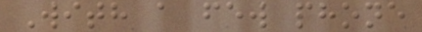With a few phone
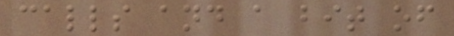calls and a bit of
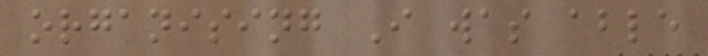organising I was able
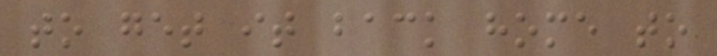to get it back home to
